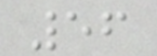56
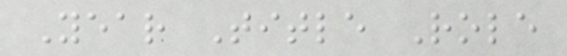Year Title Role
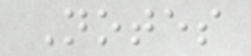Notes
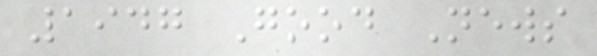1947 Good News
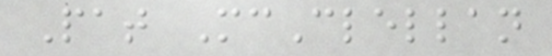Pat McClellan
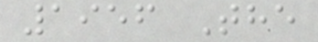1956 The
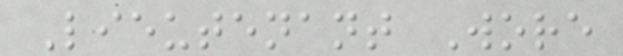Lieutenant Wore
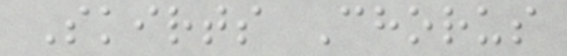Skirts Chorus
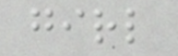girl
